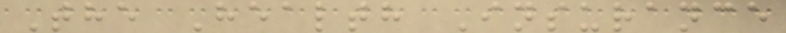The Health Insurance
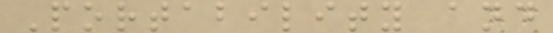Portability and
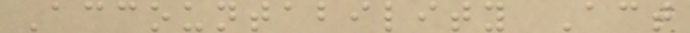Accountability Act
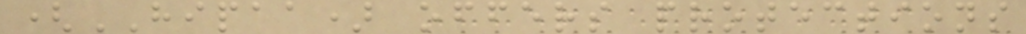(HIPAA) offers protections
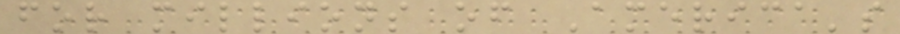for millions of America's
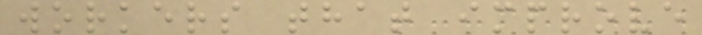workers that improve
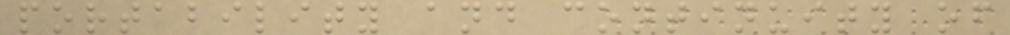portability and continuity of
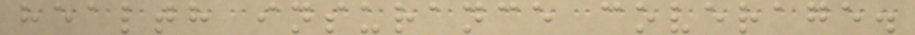health insurance coverage.
